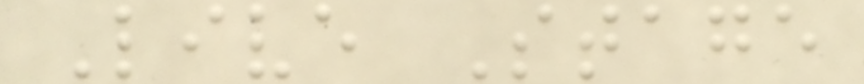Live Stage
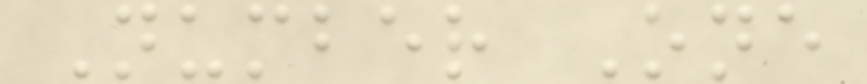Number One
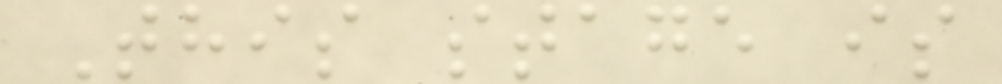This stage is
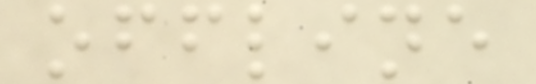offline
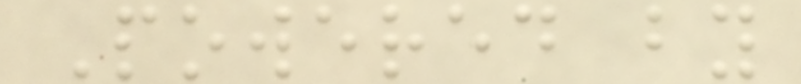Powered by
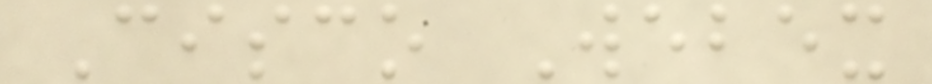Cisco Webex
